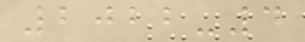2022-4
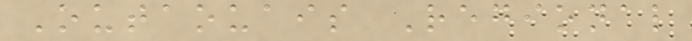Outaouais Regional
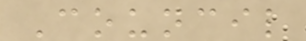Council
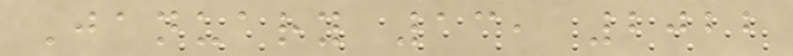January 13, 2022
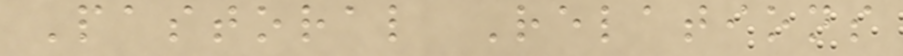Pastoral Relations
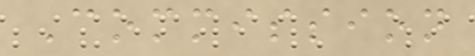Commission
